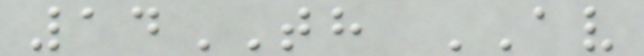14TH AV
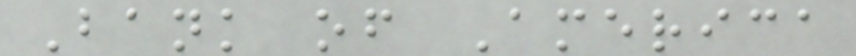Bank of America
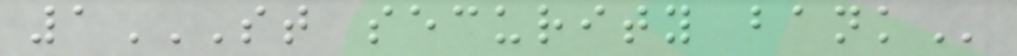1ST SECURITY BANK
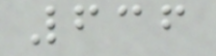636
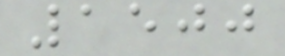1500
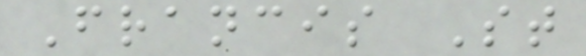Francis St
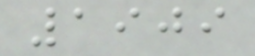1909
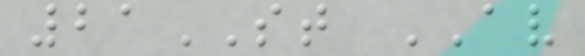21ST AV
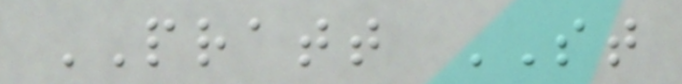PRATT ST
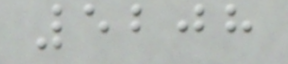5208
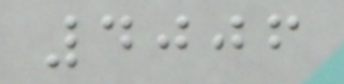4006
